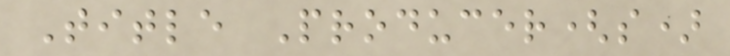Title Producer(s)
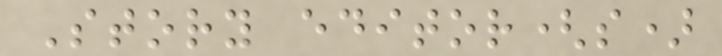Story editor(s)
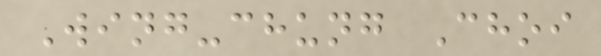Wing-chung Choi
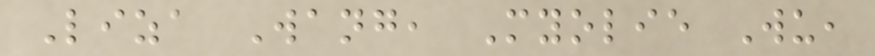Liza Wang, Myolie Wu,
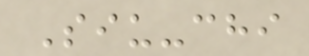Siu-chi
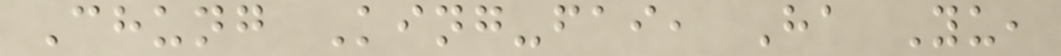Chung King-fai, Ha Yu,
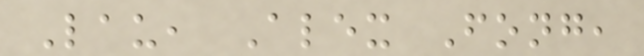Lau, Alex Fong,
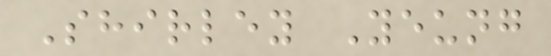Shirley Yeung
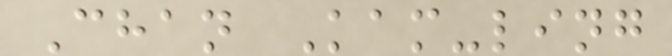Chan Kam-ling
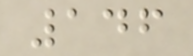146
